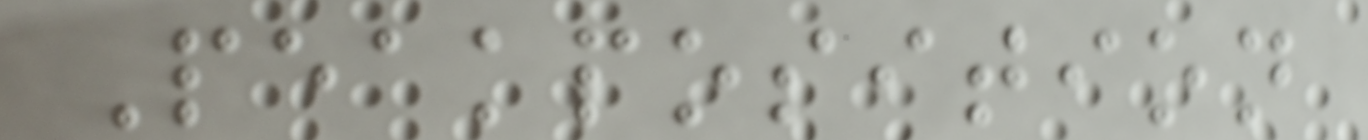Peakposition
